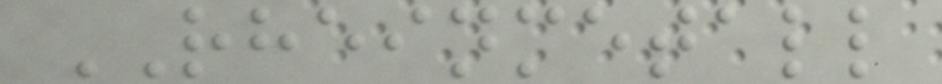RHEINMETALL
